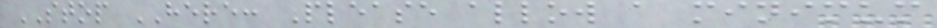STOP HERE: Please allow a minimum
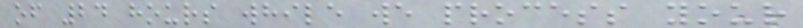of 24 hours while we process your
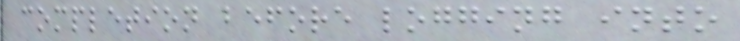completion before logging into
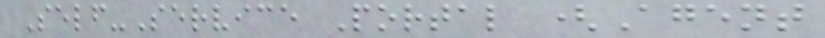Self-Service Portal (Agent
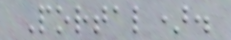Portal).
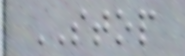STOP
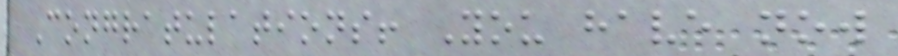Congratulations! You have now
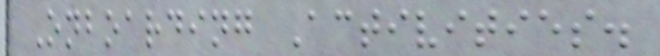Onboarding Activities.
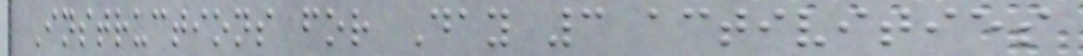Instructions for Day 3 activities
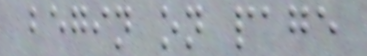begin on page
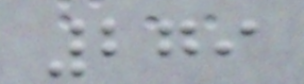279
